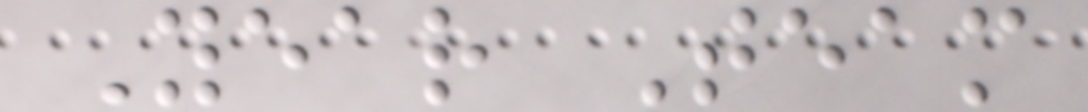Year Team
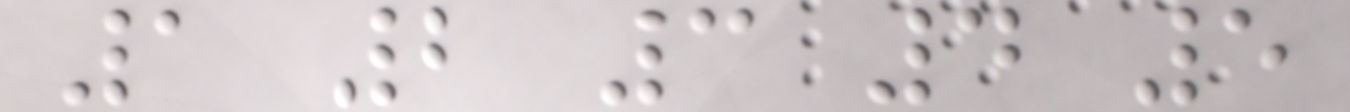1 2 3 4 5
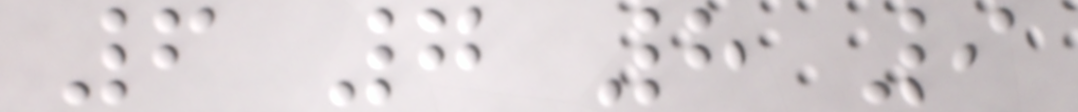6 7 8 9
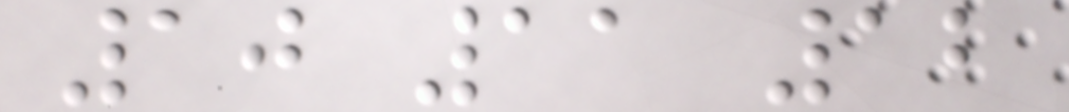10 11 12
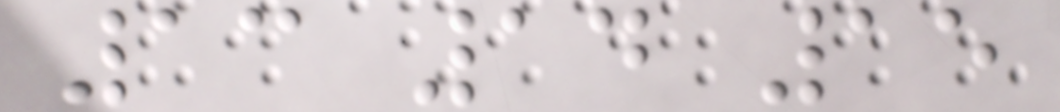13 14 15
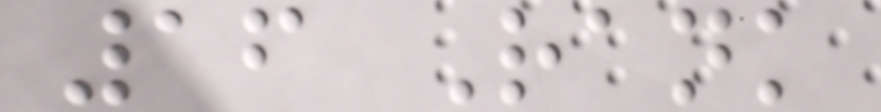16 Rank
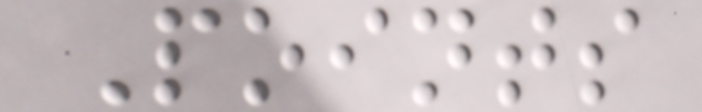Points
